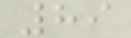89
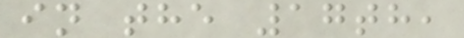in the 17th,
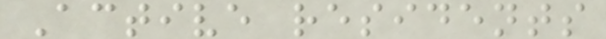Active residents
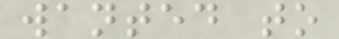wanted to
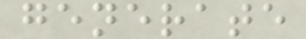generate
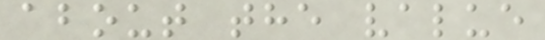about the value
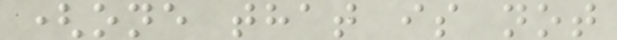(one that is not
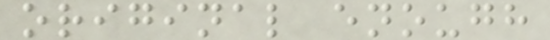original enough
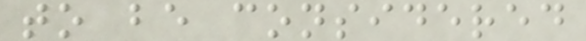to be considered
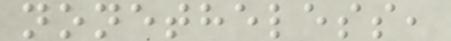nonetheless,
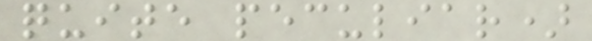quite peculiar)
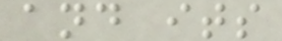and its
